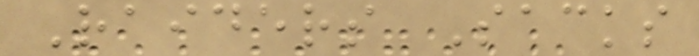Raiders Sacks
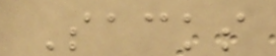Sacks
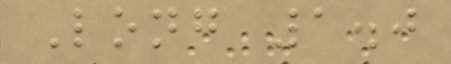Long 1.0
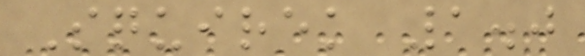Squirek 1.0
